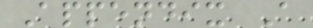Appendix A
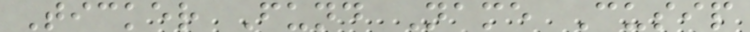Ticker Fund Name Cusip
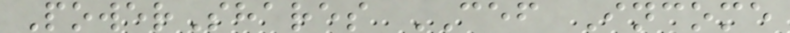PowerShares CEF Income
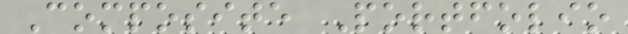Composite Portfolio
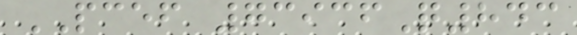PCEF 73936Q843
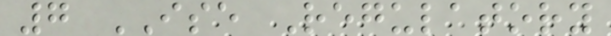7 ISE Regulatory
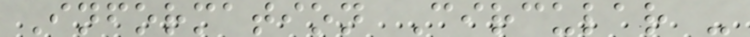Information Circular -
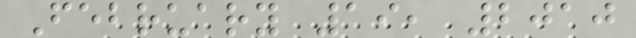February 19, 2010
